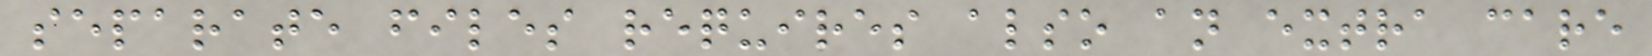separate files requires also an extra care
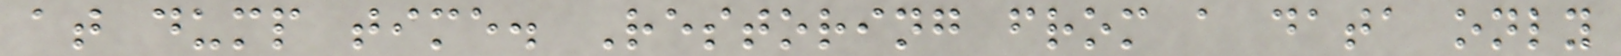at dump time. Restoring from a data only
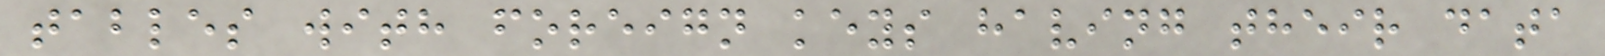tables with foreign keys having their data
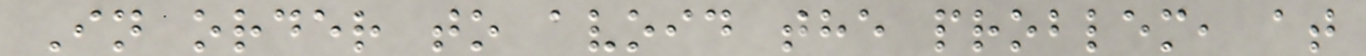In order to avoid the problem, at
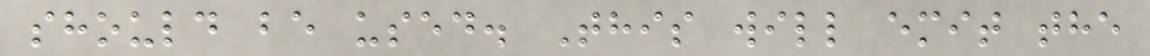should be used. This will emit the
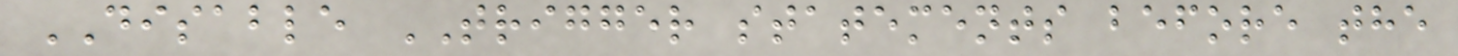DISABLE TRIGGER statements before the
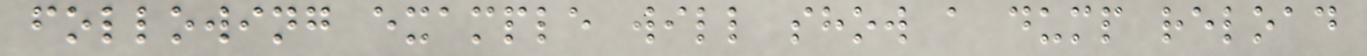following example will show a dump reload
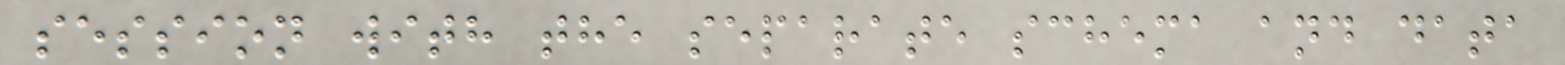session with the separate schema and data
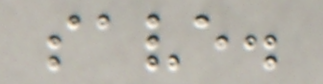save.
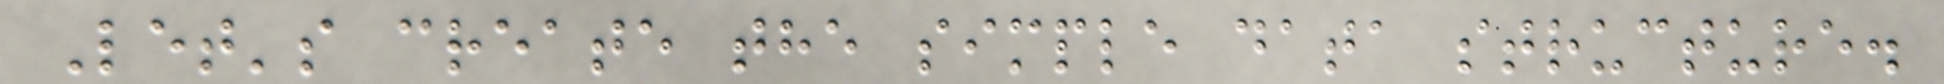Let's create the simple data structure.
